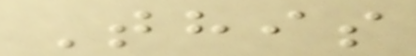This
